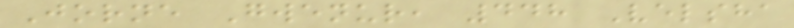Jorne Gwenur, 448 Velsha
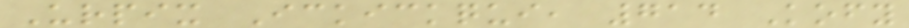Urpix Ickickqui, 714 Kofy
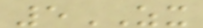5ZX
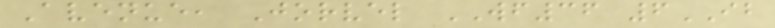Avenue, Jorvel WF36 6IB
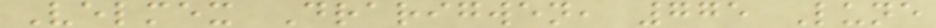Velmex Drarigwen, 775 Lune
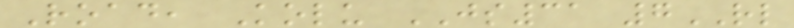Road, Kolu JS31 7RL
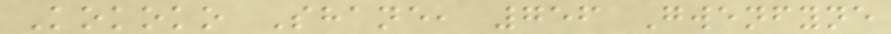Kokoko Shane, 756 Gwenfyne
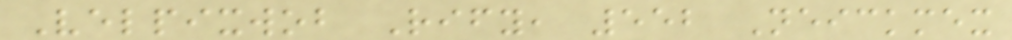Velpixwob Rify, 552 Neickmex
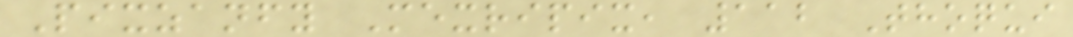Pixzanfy Mexripix, 112 Thoqui
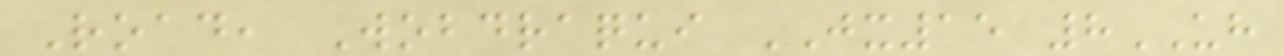Road, Wobdraqui JX15 8UH
